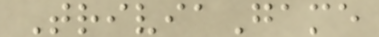TriviaGame
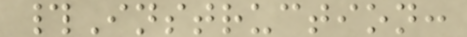#Instruction:
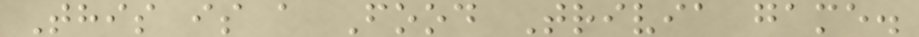This is a Food Trivia game.
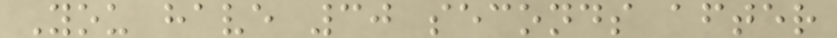You have 30 seconds after
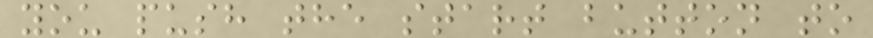you push the start button to
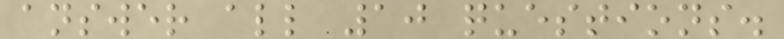answer all 10 questions.
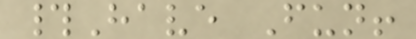#Have Fun!
